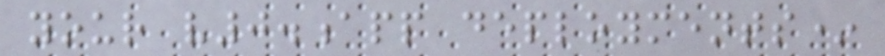your v0.app deployments*
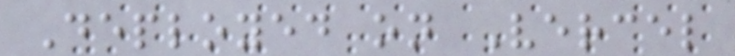Deployed on Vercel
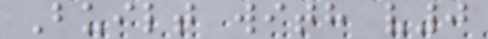Built with v0
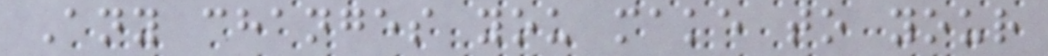Any changes you make to your
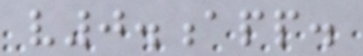v0.app.
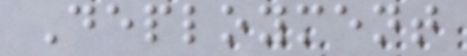Deployment
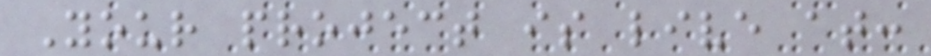Your project is live at:
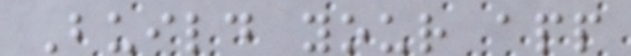Build your app
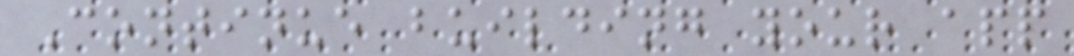Continue building your app
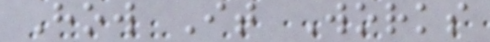How It Works
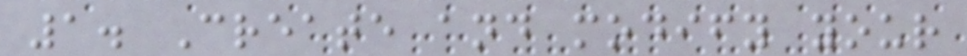1. Create and modify your
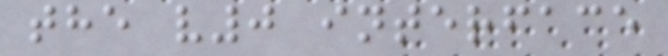the v0 interface
